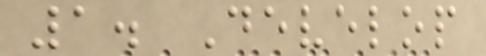1. Develop
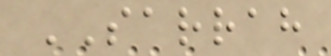SARRAH
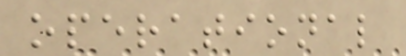operational
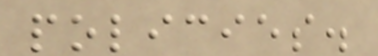policies.
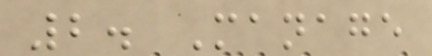2. Manage
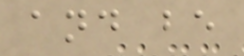and be
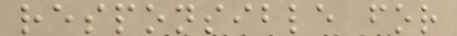responsible for
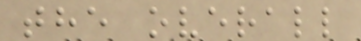the overall
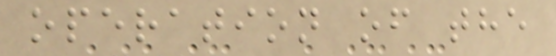operation of the
